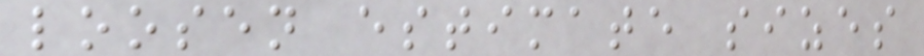loosen estimate sizes
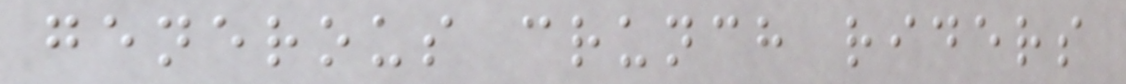generous crunch riders
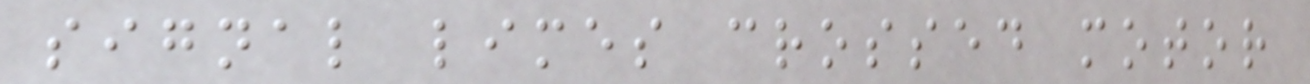signal limes crossed motor
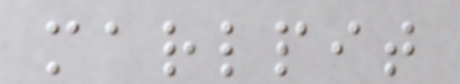marlpit
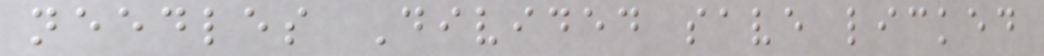needles Divided save licked
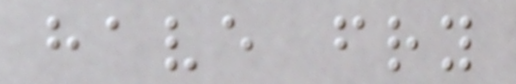have fry
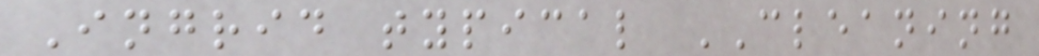Ingrid typical CLEANING
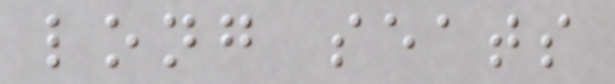long seats
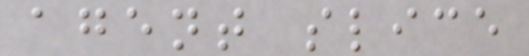agent slice
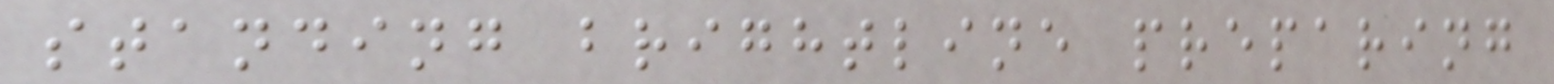standing brightline preparing
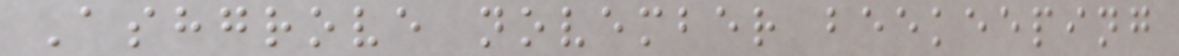Ashgrove november beekeeping
